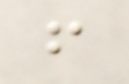f
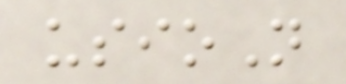usioN
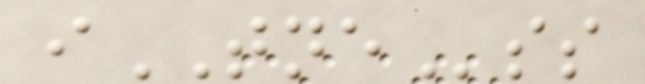iTNEss
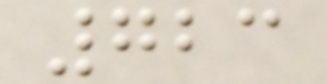723
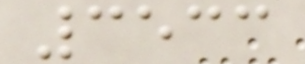3533
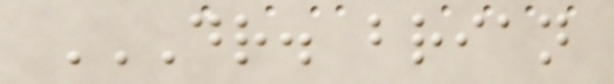DR. BRIAN
